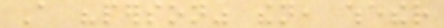A "person" then, whether
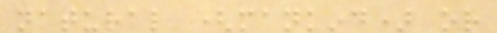natural (mankind) or
